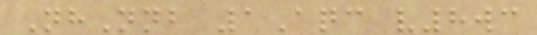NhNnb 1Aqc v8wc
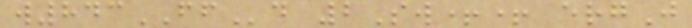w843FFd 2Sw++ ergJ
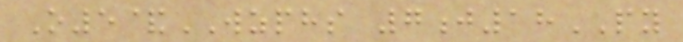O5&WZPHS 7j18PY
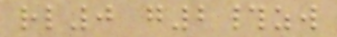rl0 g2#zw
